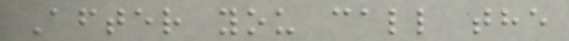After you call the
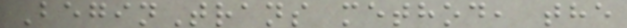BeginTrans method, the
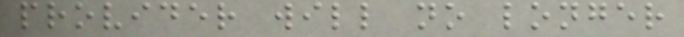provider will no longer
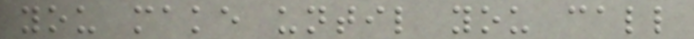you make until you call
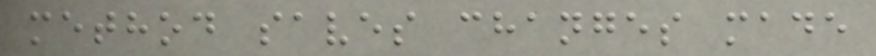method saves changes made
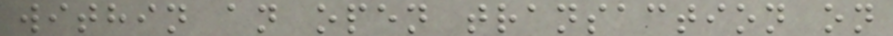within an open transaction on
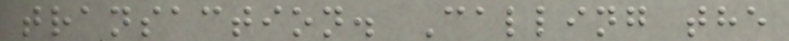transaction. Calling the
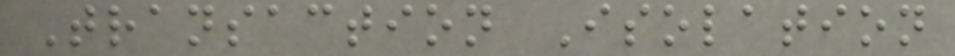Transaction Isolation
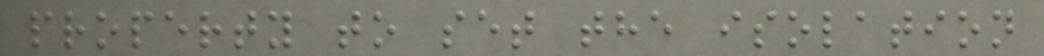property to set the isolation
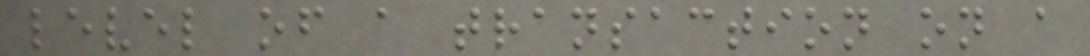level of a transaction on a
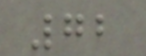72
